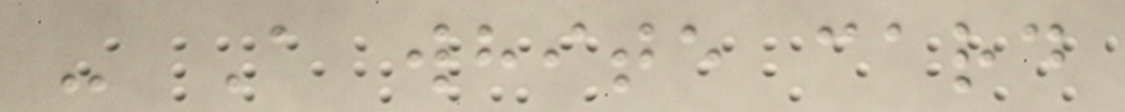- A white card
